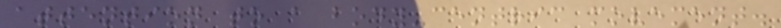attention to a body-centric movement.
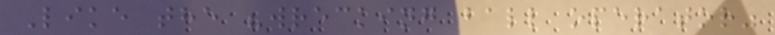Like the "wrecking ball operator"
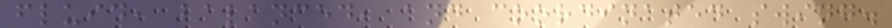fluid, balanced, and coordinated swing.
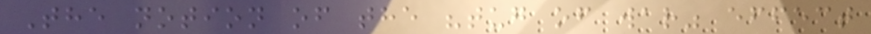The notion of the "tug of war" effect
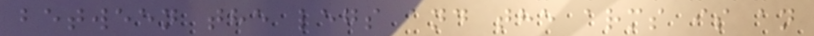between the legs and the arms is an
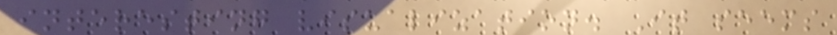interesting visualization. It seems
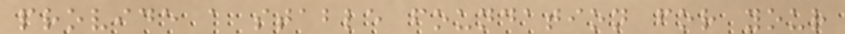provide a stable foundation for your
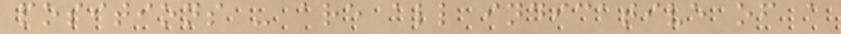positions - are all indicative of a
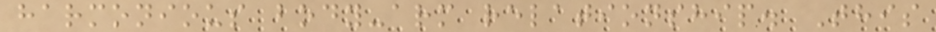harmonious body-arm relationship. This
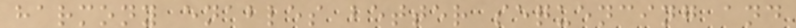harmony enables better sequencing and
